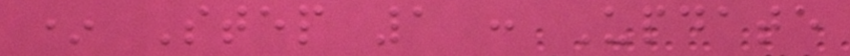* Step 1 : Update
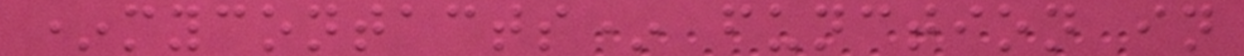*mycontacts* function in
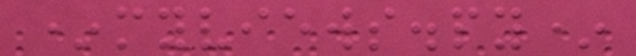*myviews.py*
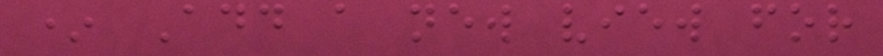* Add a new view for
